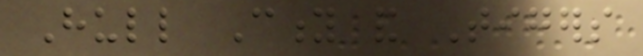Hull City and Tigers
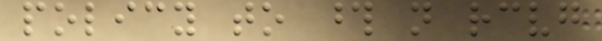policy to those not receiving
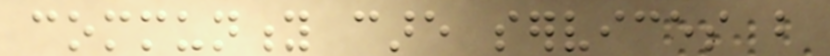community care services but
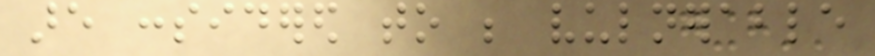are considered to be vulnerable
